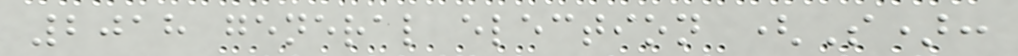2018 general election (S):
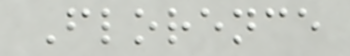Florence
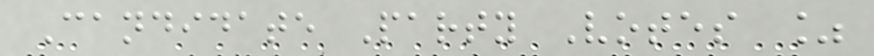Candidate Party Votes %
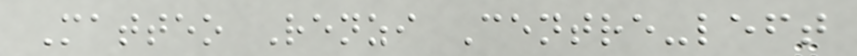Matteo Renzi Centre-left
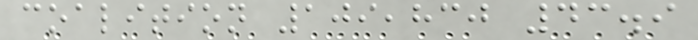coalition 109,830 43.9
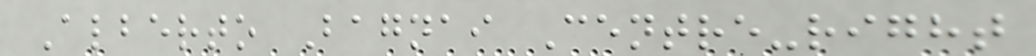Alberto Bagnai Centre-right
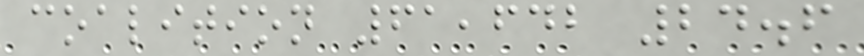coalition 61,642 24.6
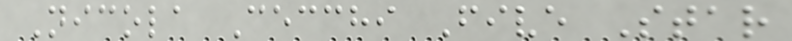Nicola Cecchi Five Star
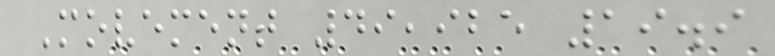Movement 49,925 19.9
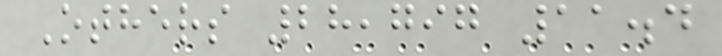Others 28,797 11.4
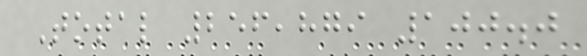Total 256,879 100.0
